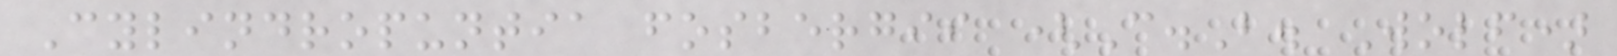Cylindropuntia fosbergii (C.B. Wolf)
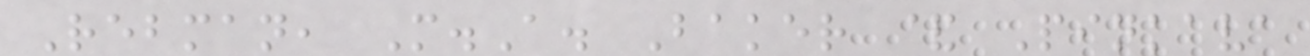Rebman, M.A. Baker & Pinkava
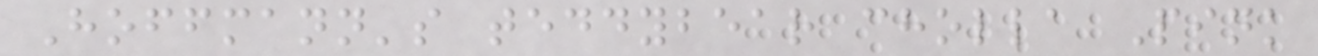Hoffmann's teddybear cholla Pink
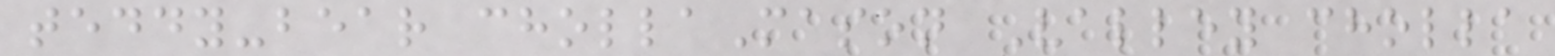teddy-bear chollaMason Valley cholla
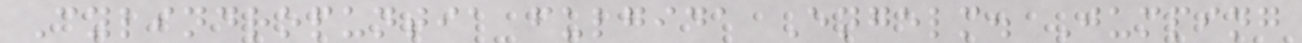Cylindropuntia fulgida Engelm. Jumping
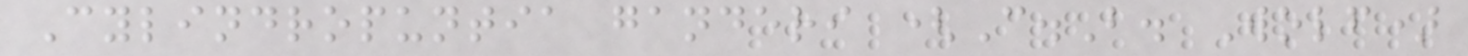Cylindropuntia ganderi (C.B. Wolf)
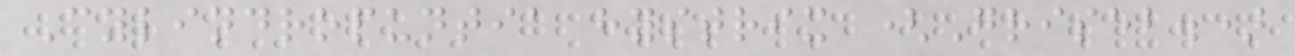Cylindropuntia hystrix (Griseb.)
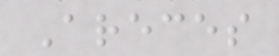Areces
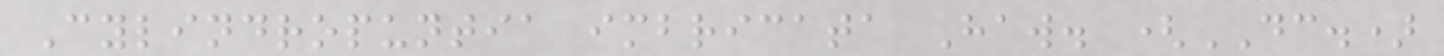Cylindropuntia imbricata Haw. (DC.)
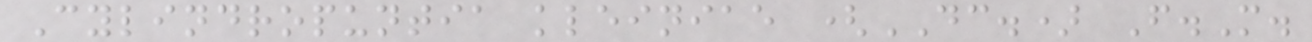Cylindropuntia kleiniae (DC.) F.M.
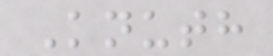Knuth
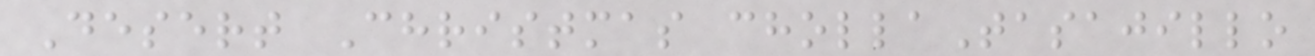Desert Christmas chollaTasajillo
